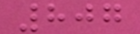807
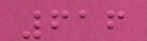616
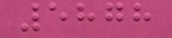5878
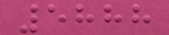5888
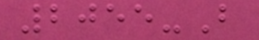2055-B
